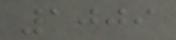1009
